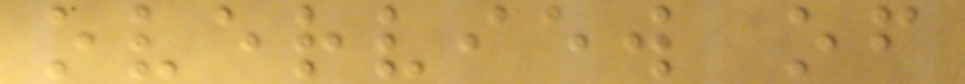overview of
